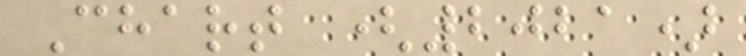Chart (2021)
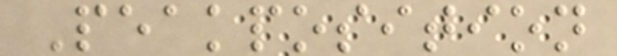Peakposition
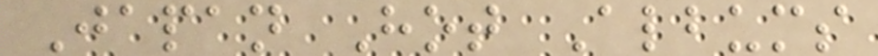Japan Hot Albums
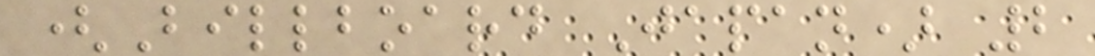(Billboard Japan) 2
